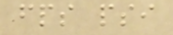fps psi
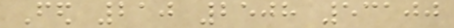Fed 210 2508 53100
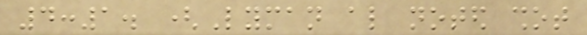4:1. (Lyman also noted shot
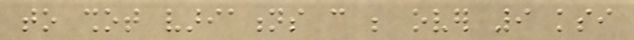to shot variations can be over 9 ksi
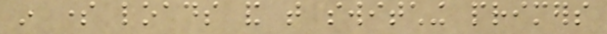in some loads and that switching primers
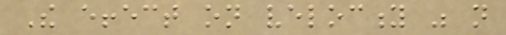The effect on velocity was not
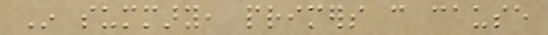In summary, primers can cause
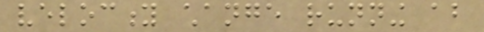velocity change running about
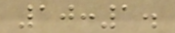10:1.
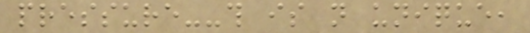pressure--this is not unique,
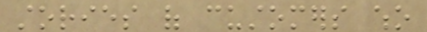stories of customers who
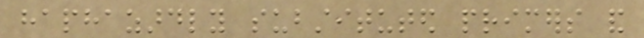haphazardly substituted primers and
